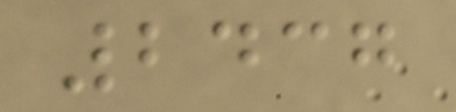2437
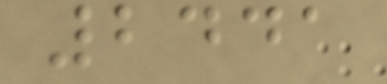2441
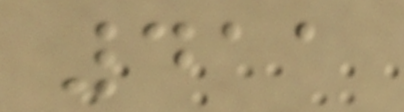411
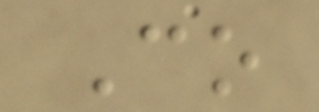Co
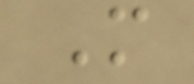M
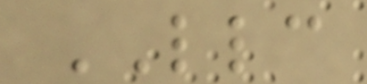LLC
